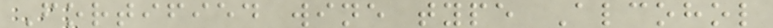Fortified wine type Alcohol
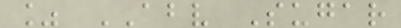% ABV Sugar
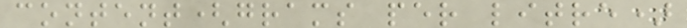content(grams per litre)
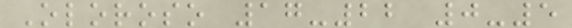Oloroso 17-22 0-5
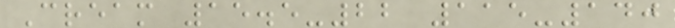Cream 15.5-22 115-140
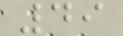49
